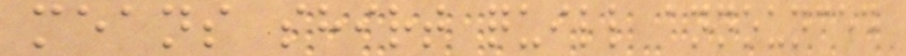means shirt quill announced
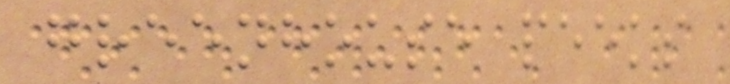greenhouse peeks
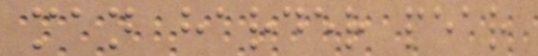man harder pear
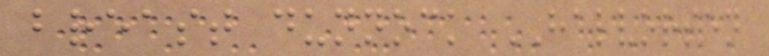breast dunnock HALVORSEN
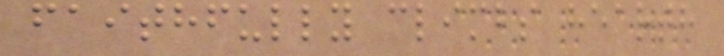faithfully climbs hearth
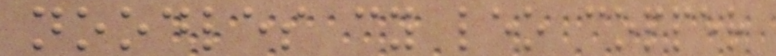noodles cy leo copper
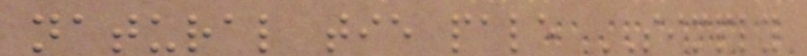natural tie pale SIMPLY
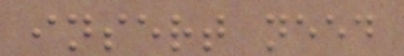insert need
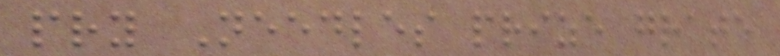pry Needles prize grate
